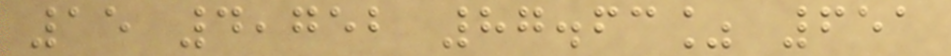15 4,752 87.63% 651
